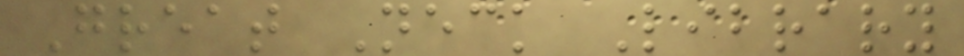Great Neck Library
